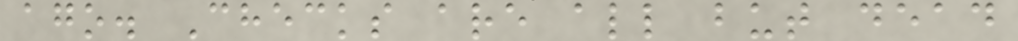ago. Checks are all but dead
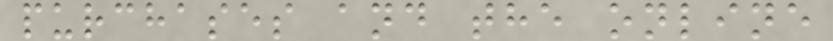purchases and the online
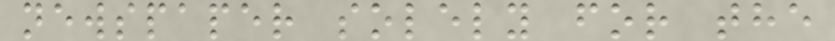newspaper solely for the
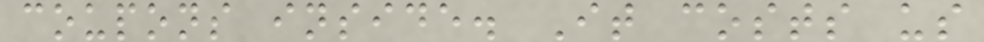coupons inside. It costs us
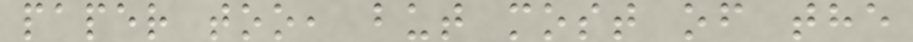paper too, but most of the
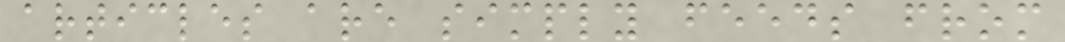articles are simply feeds from
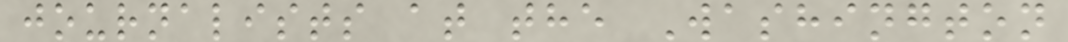journalists at the Washington
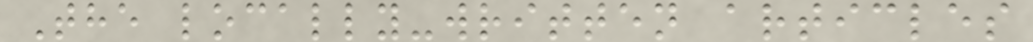The locally-written articles
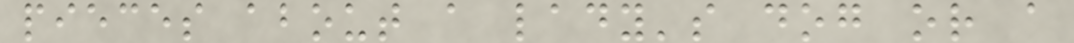pieces about a lady's dog or a
